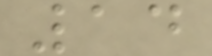14
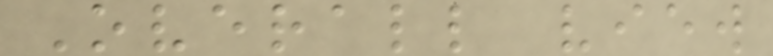Overall view
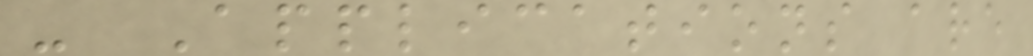- Applications are
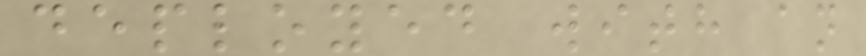deployed with an
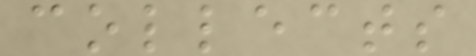collects
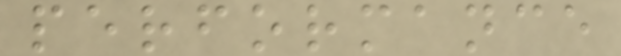performance
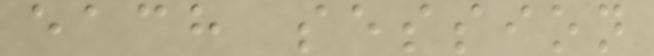each session
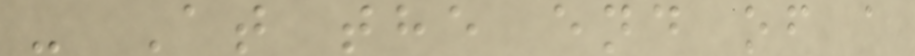- At the end of a
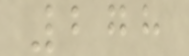278
